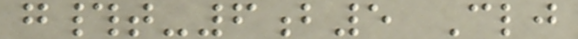g#t-6b5 Clj
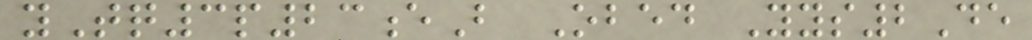yTq3p23eB Obed Yys2De
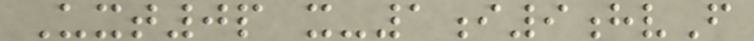Uxt0p x-1i9hvF
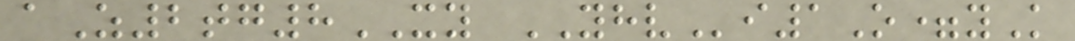aZ2tg8XY YHVi1O=yK
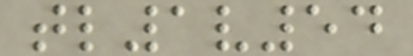tl1v54
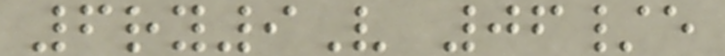6ry9V 06/e
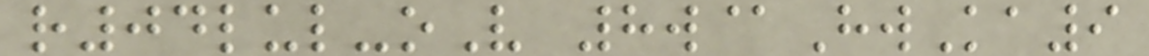r04lul-oV 8w@HwKa9
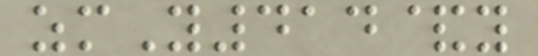zmY414&y
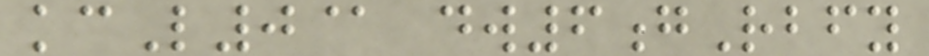kcL0@ dw6gRbfy
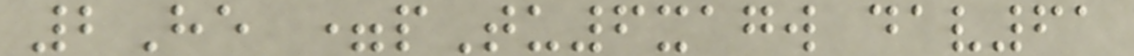2He =pTu6xagw dav61
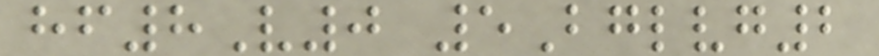hf8V0 5Bglvg2
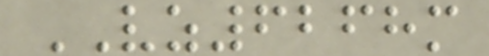VZ6268m
